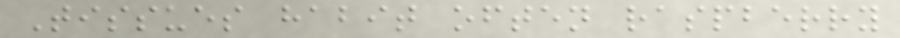Tissues habit often raspberry
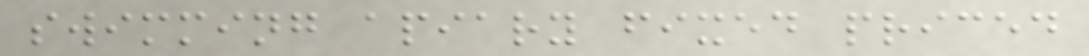swimming apiary fixed priced
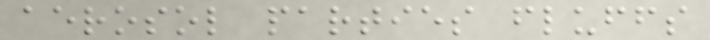aerosol parties fluffs
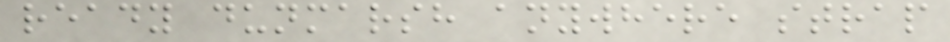ready dunmarsh anywhere strap
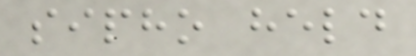sipho held
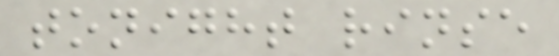tonight rinse
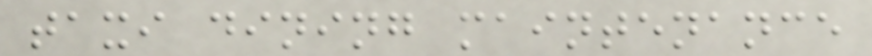taxi dining maintenance
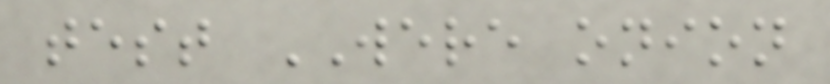test WERE onion
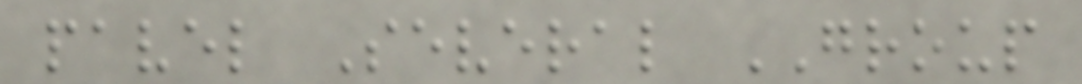pavel Several GROUP
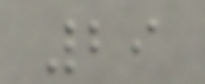29
